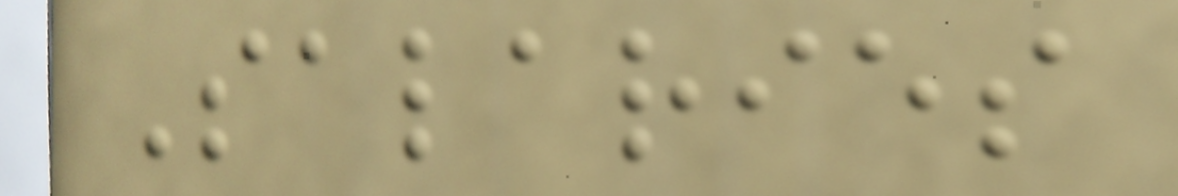Salaries
